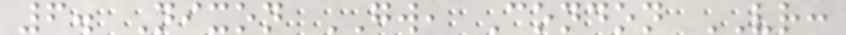6. Nixon GW, Condon VR:
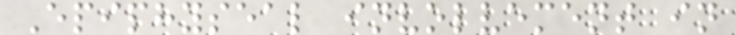Epiphyseal involvement in
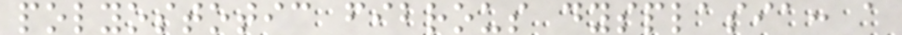polyostotic fibrous dysplasia: a
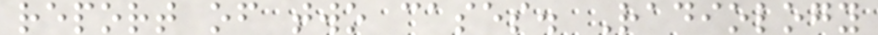report of two cases. Radiology
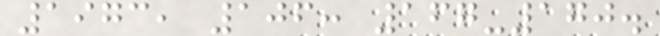1973, 106: 167-170.
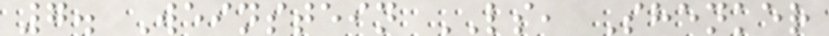7. Weinstein LS, Shenker
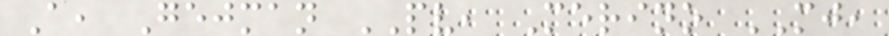A, Gejman PV, Merino MJ,
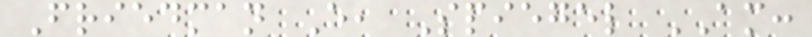Friedman E, Spiegel AM:
